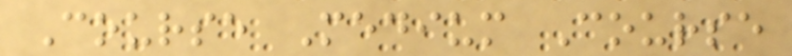Course Medium Course
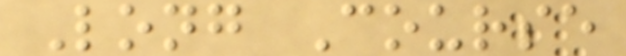Long Course
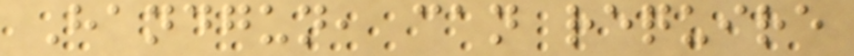Handgun, can require
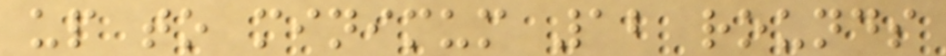up to minimum 12 rounds
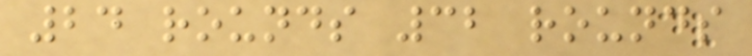24 rounds 32 rounds
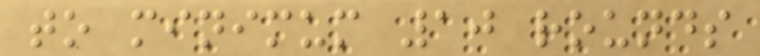to minimum 10 rounds
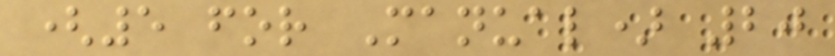(5 for Manual) 20
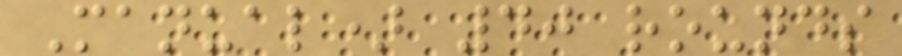Manual) 40 rounds
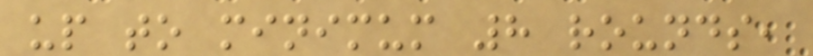up to minimum 8 rounds,
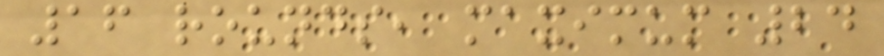16 rounds, maximum 24
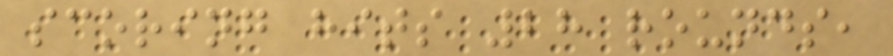scoring hits 28 rounds,
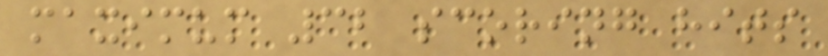maximum 32 scoring hits
